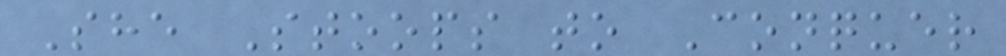She Stoops to Conquer
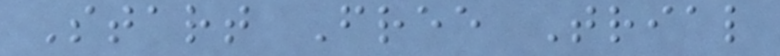Start Free Trial
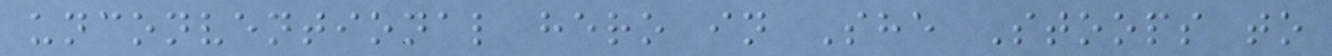unconventional hero in She Stoops to
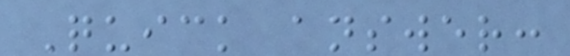Quick answer:
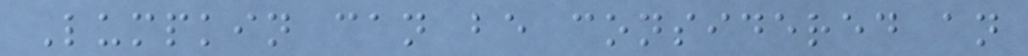Lumpkin can be considered an
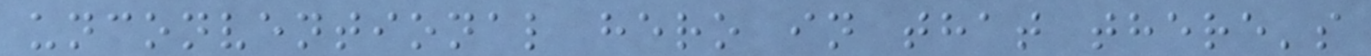unconventional hero in that there's
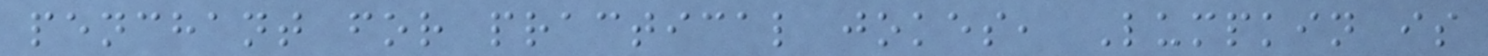penchant for practical jokes, Lumpkin is
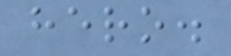hero.
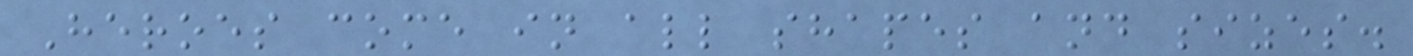Heroes come in all shapes and sizes.
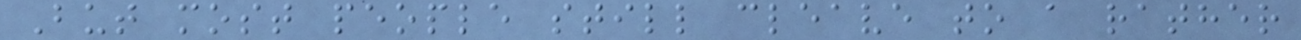But most people still cleave to a rather
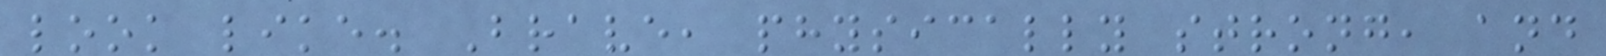look like. Brave, physically strong, and
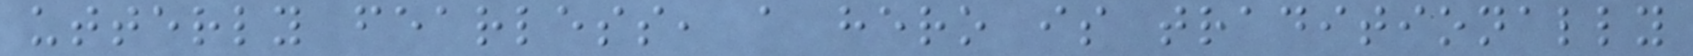utterly fearless, a hero is traditionally
